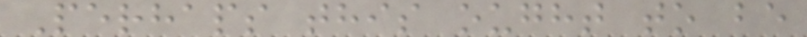Perhaps this ought to be
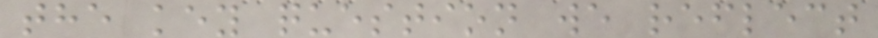the key question we reflect
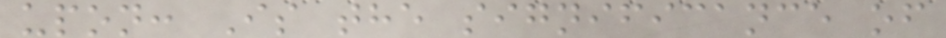upon: Is the significance of
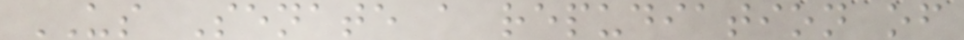US Senate a repudiation of
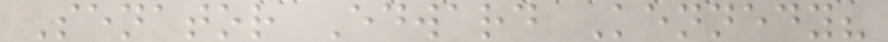Senator Edward Kennedy?
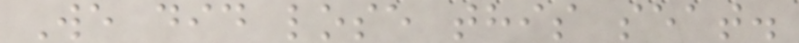We did lose this seat.
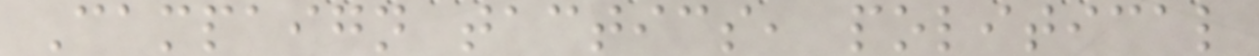Campaign tactics, political
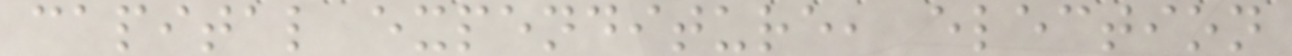capital expenditure, election
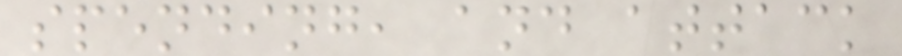spending, and attack
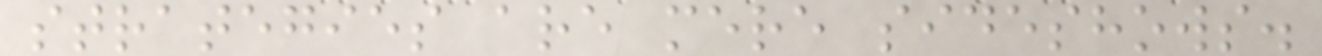strategies are mere sideshows.
